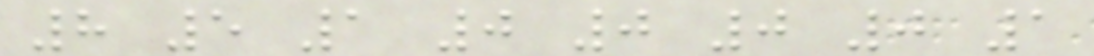8 5 1 0 0 0 0 1
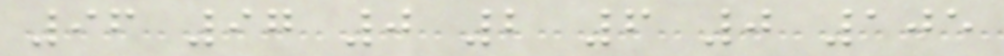96 97 0 2 6 0 105
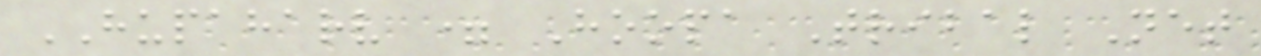HUPAHARV = Hoopa Tribal Net
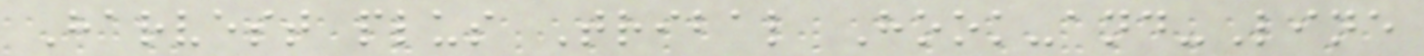Harvest plus Tribal Hook-and-Line
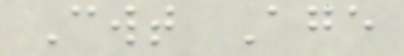Cwt Age
